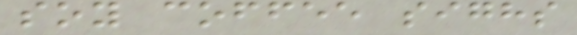soy coffee sighs
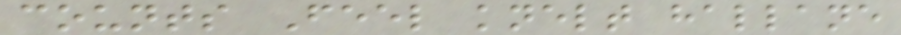counts Feel knelt hallane
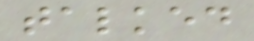talked
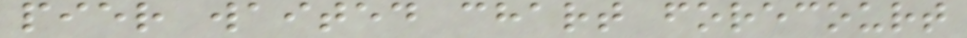pier waited chart forecourt
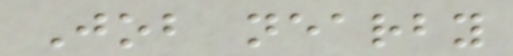Job nearby
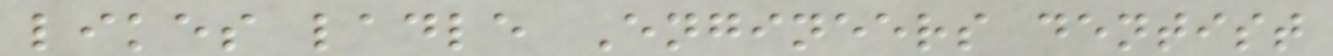likes ladle Engineers dentist
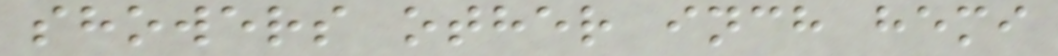showers other inch hemi
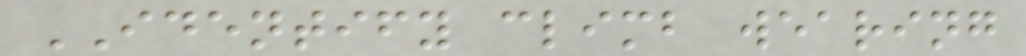IDENTIFY climb wearing
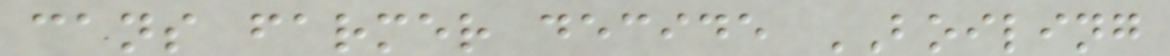cans farmer decide BOILING
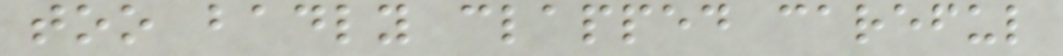too badly clapped careful
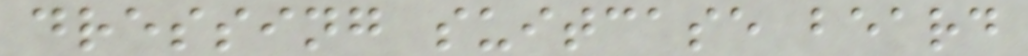dressing suitcase beard
